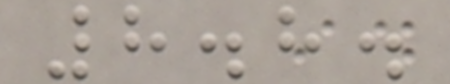8.8.
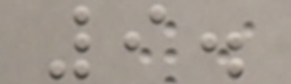9.
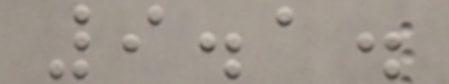9.1.
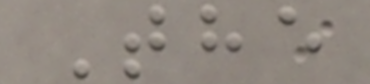The
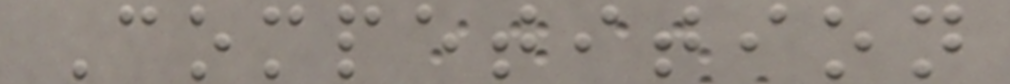Competition
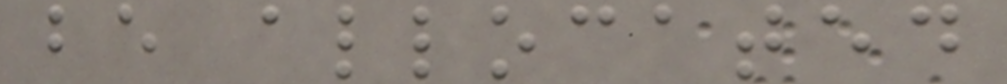be allocated
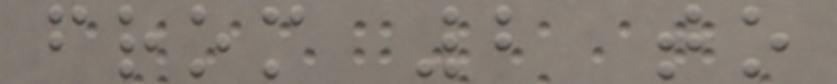from 2 to
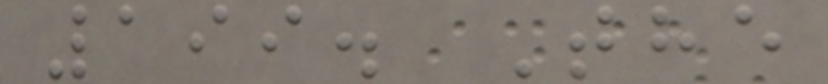199. The
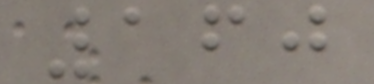160
